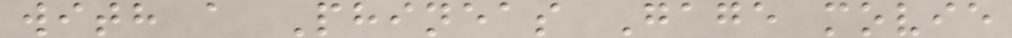with a Phineas Gage movie
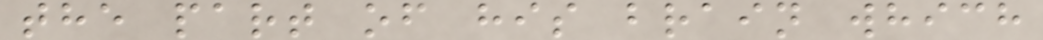the part of his brain which
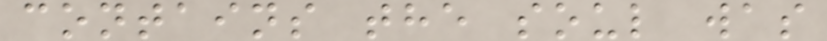contains the soul was
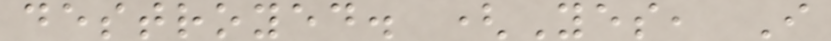destroyed. (Yes, I
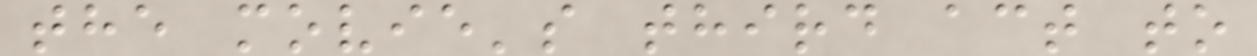the movie's third act to
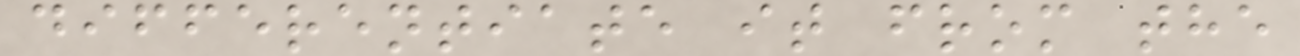differentiate it from the
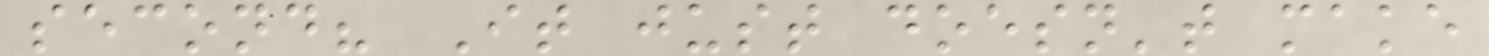second? It just doesn't make
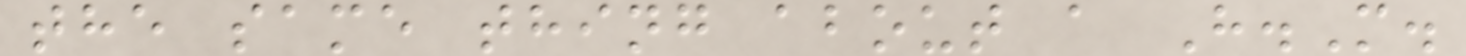the same thing about a H.M.
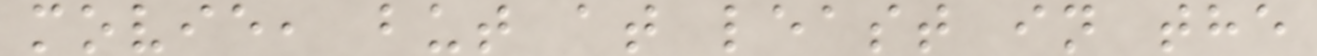movie, but at least in the
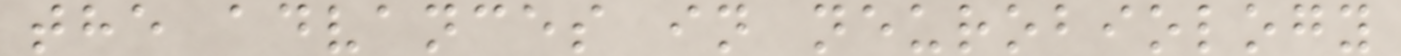the advances in neurobiology
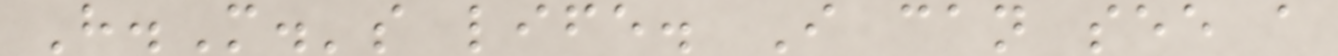H.M.'s life. I can see a
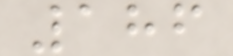186
